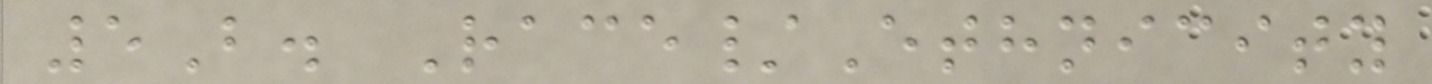5B. Race/Ethnicity
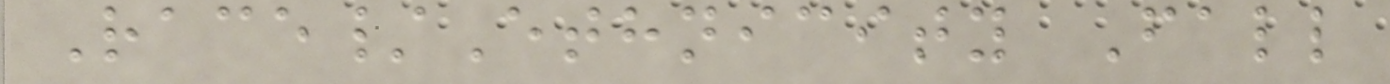Race/Ethnicity Fall
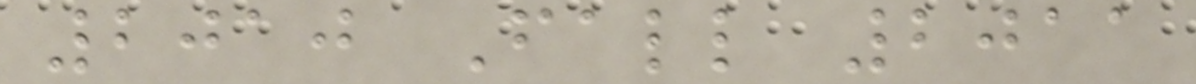2010 Fall 2011
